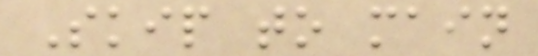Skip to main
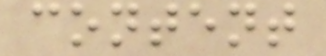content
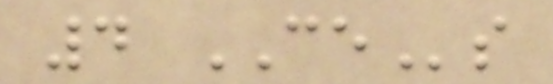4 CEs
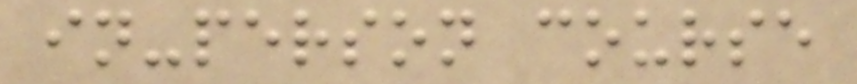in-person course
